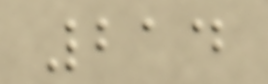214
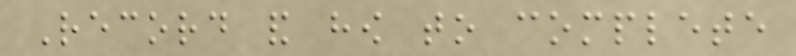Record and how to complete
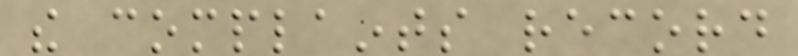the complaints record
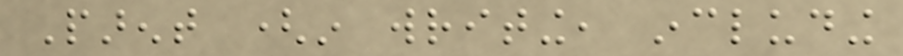Parent (in writing, including
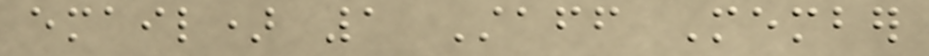email) 1 Staff Member
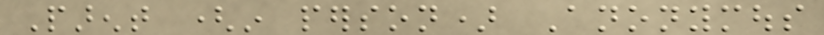Parent (in person) Anonymous
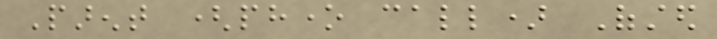Parent (phone call) Ofsted
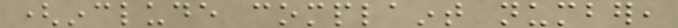(include complaint number,
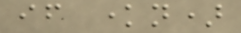if known)
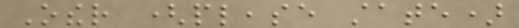Other (please state)
